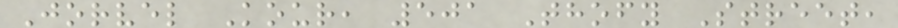Jorvel Kour, 501 Thofy Street,
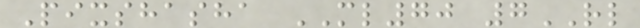Pixshasha ML70 7RL
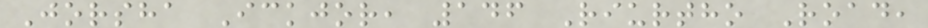Jorsha Ickjor, 146 Riurtho Road,
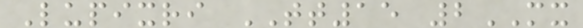Lupixri TT15 2MX
